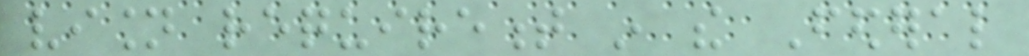vision requirement in the Federal
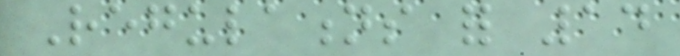Regulations for 14
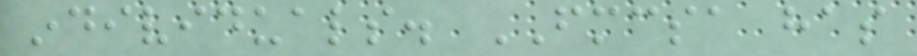individuals. FMCSA has
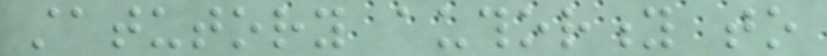statutory authority to
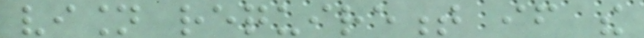vision requirement if the
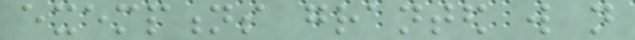exemptions granted will not
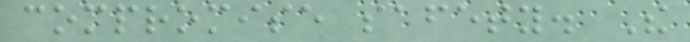compromise safety. The
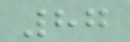87
